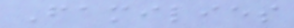Families
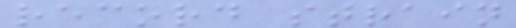record strain
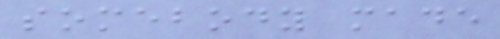somebody made
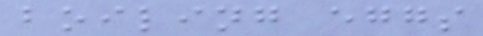boiling eggs
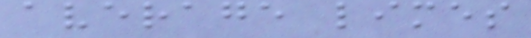average limes
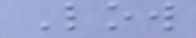Low
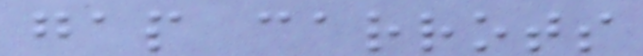gap carrots
